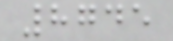8745
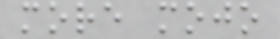more mojo
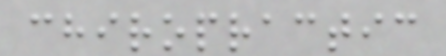chiropractic
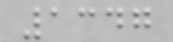1347
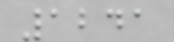1241
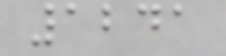1241
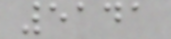5141
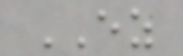EZ
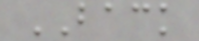BACK
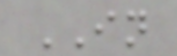IN
